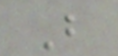B
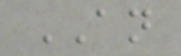AN
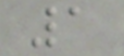1
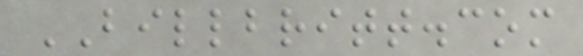BILLBRITT.com
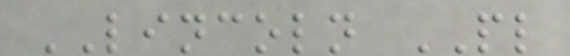LINCOLN PL
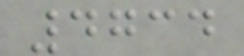4734
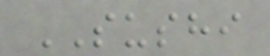SUSHI
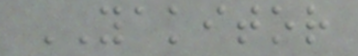YAKITOR
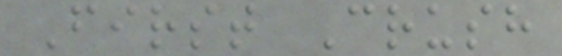First Crush
